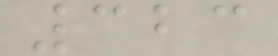323
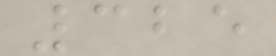325
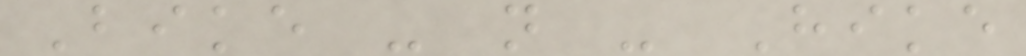Bike - n - Hike
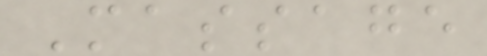Massage
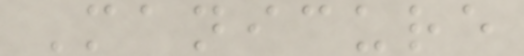Manicure
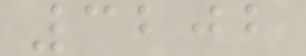3202
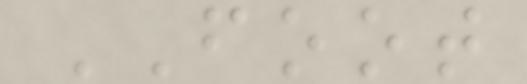FOOT
